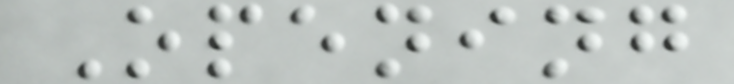Opening
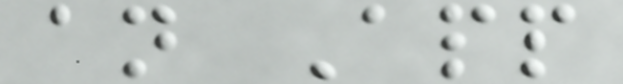an App
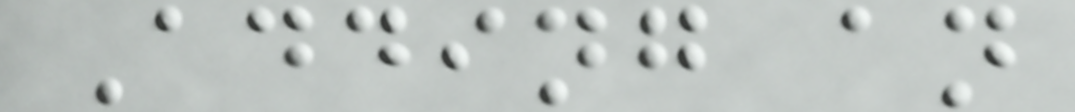Adding an
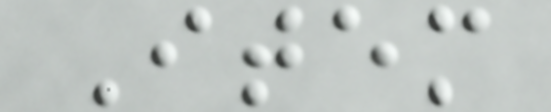Item
